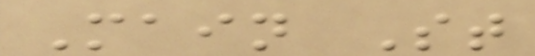Main St
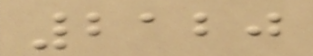2120
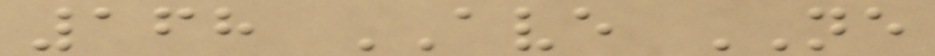168 AVE NE
